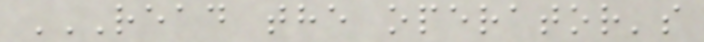READ THE OPERATOR'S
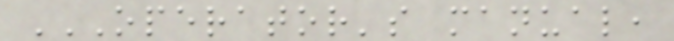OPERATOR'S MANUAL,
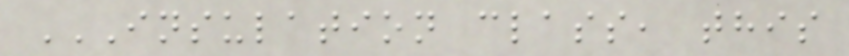INSULATION CLASS, THIS
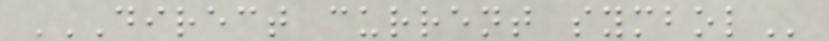DIRECT CURRENT SYMBOL
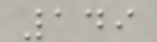149
